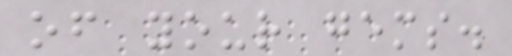of your gems.
